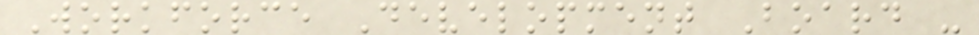Workforce Development Board -
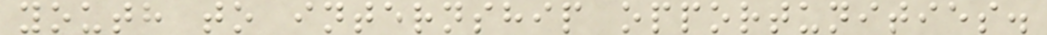youth to internship opportunities.
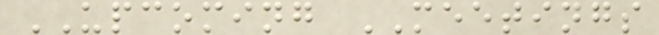UPCOMING MEETINGS
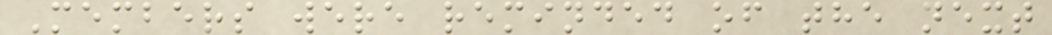Members were reminded of the next
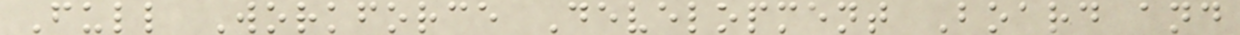Full Workforce Development Board and
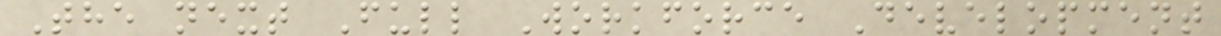The next Full Workforce Development
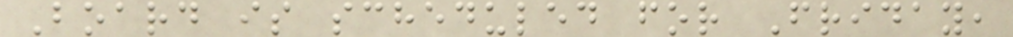Board is scheduled for Friday,
